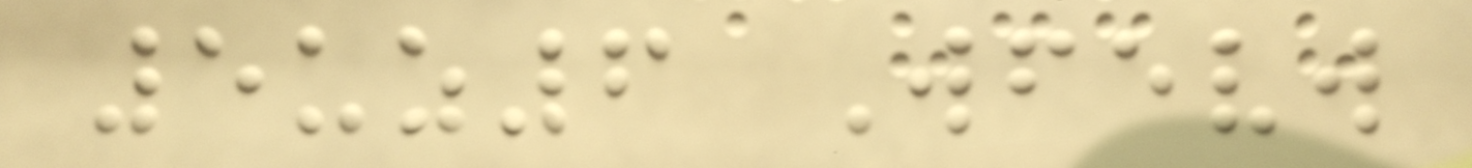5uz6 Wfevw
